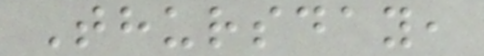Thursday,
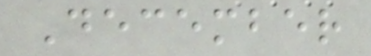December
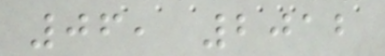06, 2012
